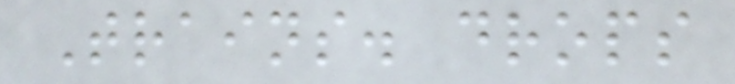Trains. drops
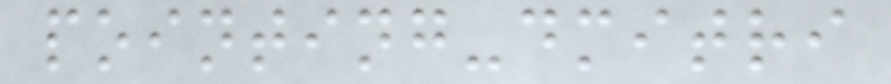pointing-dmitri
